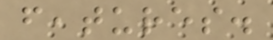features.
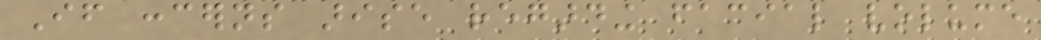If concerns arise regarding facial volume
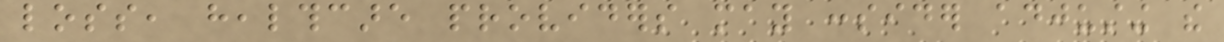loss, healthcare providers may consider adjusting the
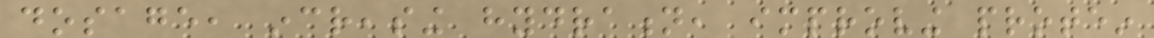dosage, increasing hydration, improving protein
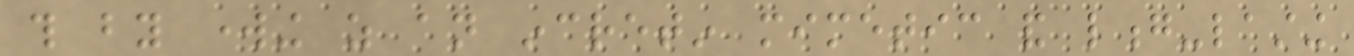this by working as an incretin mimetic and long-lasting
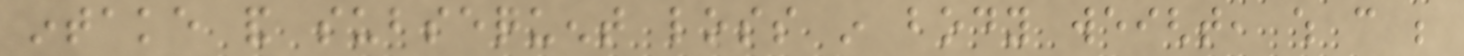intake and subsequent loss in body weight, which can be
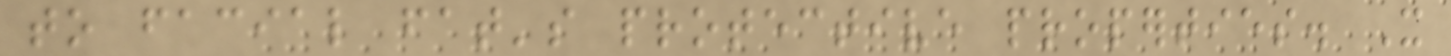to facial fat's protective properties. It
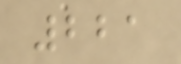221
